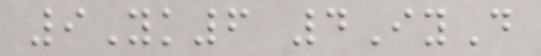9Yk6 4IyD
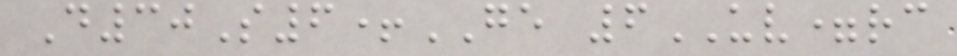D30S6+GE 6UV=rc
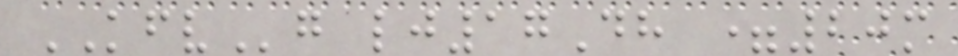KFVg lj17Dh =20m
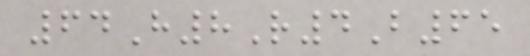64H8R4B65
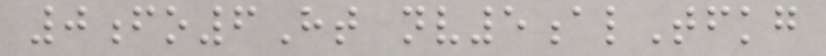0fo6Ht nv5alTfkg
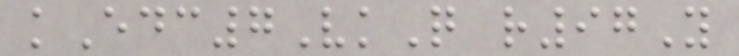kEdc7VkQ r97Y
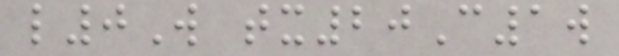l0W tx20C1w
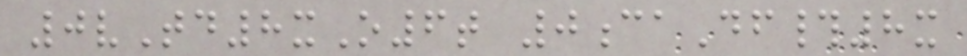0vTd8xO6t 0caDf#8x
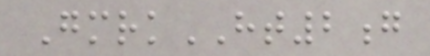GmrkHT2g
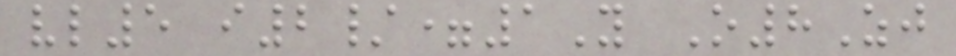vl5 i2/=1Y O8Zj
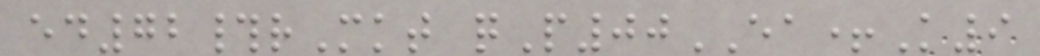ed72#rMkt qP00EA+K9
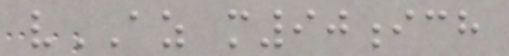vAZ m90ich
